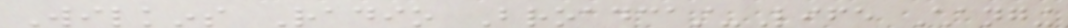Wilkins Radio Broadcast-Life Changing
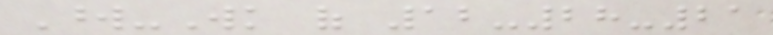Word-Wk of 12-28-21
